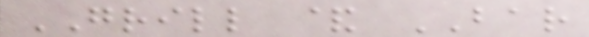GRILL & BAR
